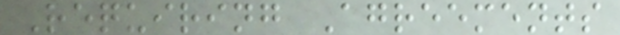Requiring Agreements
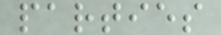parties
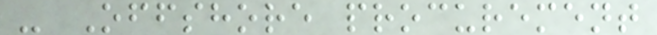- Offshore procurement
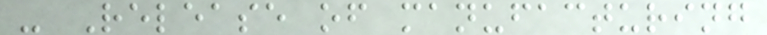- Release of manufacturing
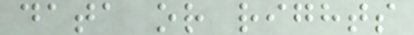data or rights
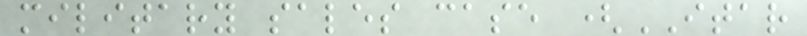military sales case (ITAR
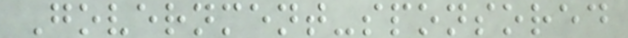Government-sponsored
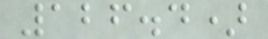126.4)
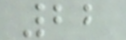22
